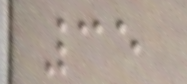35
